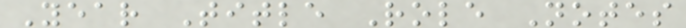Year Title Role Notes
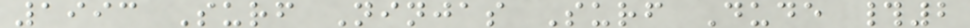1993 Surf Ninjas Surf Dude #2
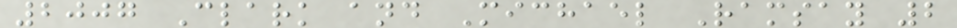2007 Clark and Michael Ramsay 2
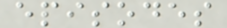episodes
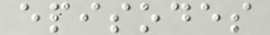episodes
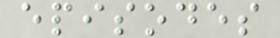episodes
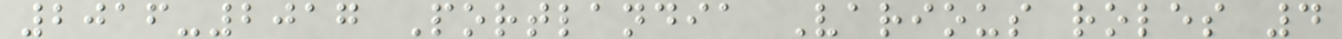2016-2017 Portlandia Various roles 4
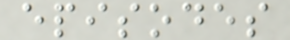episodes
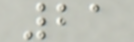21
